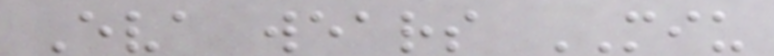Eva wears MIU
